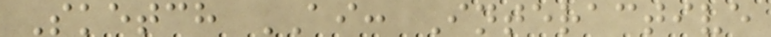Sketch AI: Interactive
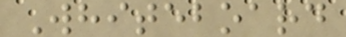Whiteboard
